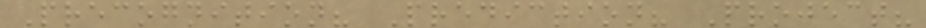Precognition? Prediction? Project?
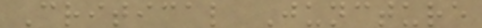Critical Juncture
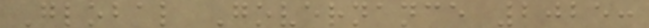Global Governance 2025:
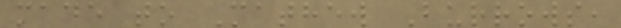made to Mathew Burrows,
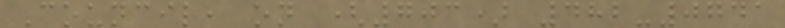Council, on (703) 482-0741
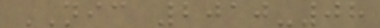NIC 2010-08
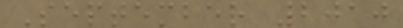September 2010
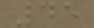45
